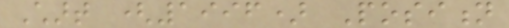Chart (1996) Position
